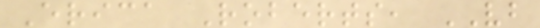Erica Roberts, VB
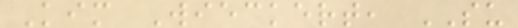Kim Wieckert, SU
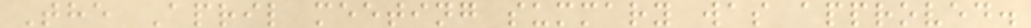The April meeting summary was approved.
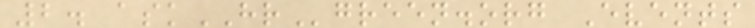2. askHRgreen.org Events
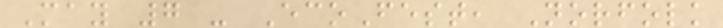May 7 - EcoFest, Norfolk
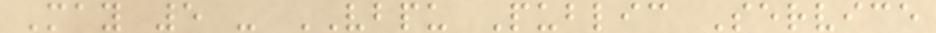May 5 - VBPU Public Service
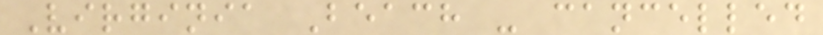Virginia Beach - cancelled
